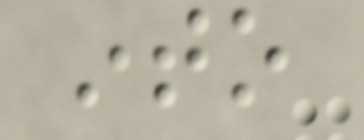into
